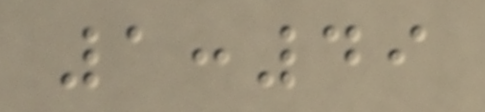1:49
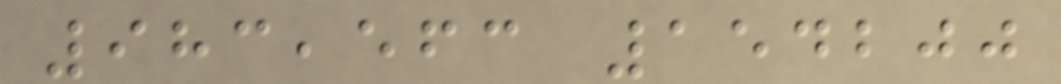983,563 154200
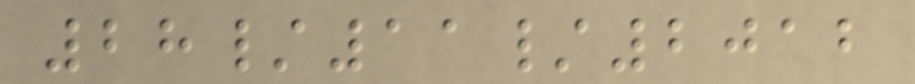28/11/2012
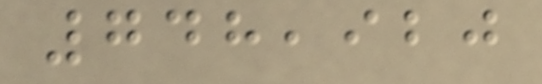748,920
